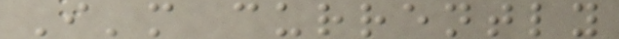I'm currently
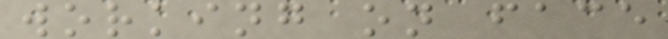working on face
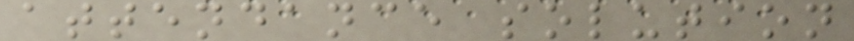attendance solution
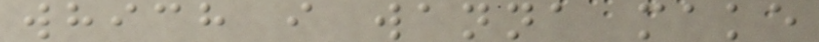which i wanna make
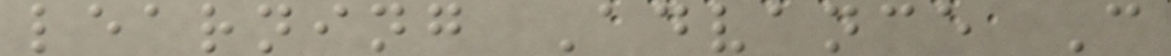learning Advance C
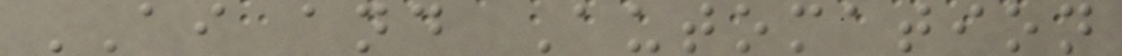AI and Automation
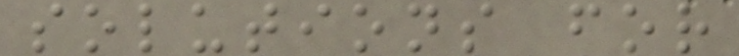solutions for
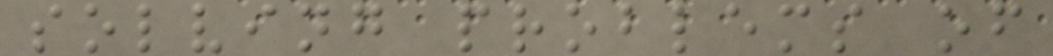solving problems of
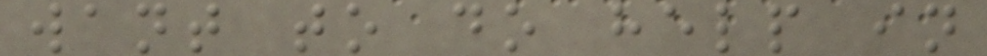want to do help in
